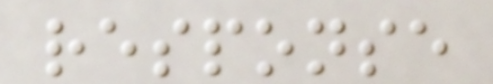response
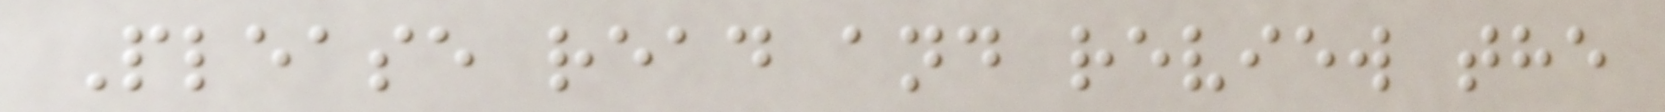Please read and review the
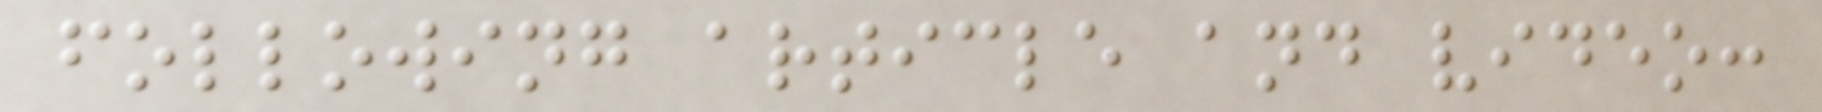following article and video:
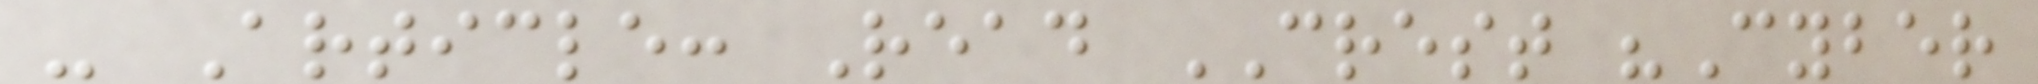- Article: Read CREST "Cyber
